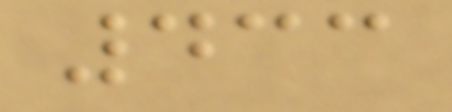433
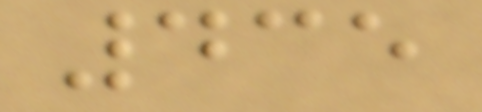435
